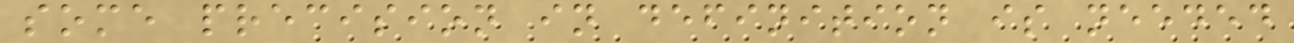some precision in definition is needed
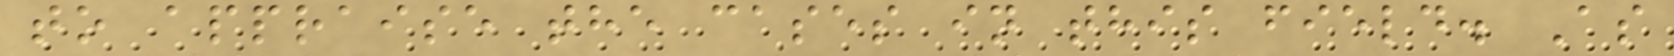to appraise the cases in this field. As
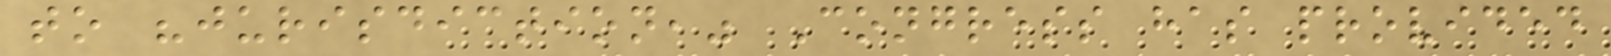to "jurisdiction," Congress has provided
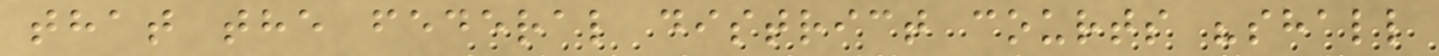that the federal district courts "shall
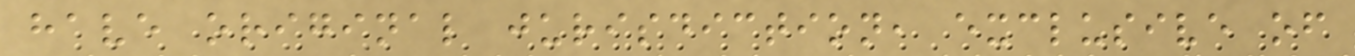have original jurisdiction, exclusive of
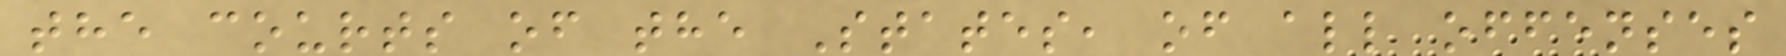the courts of the States, of all offenses
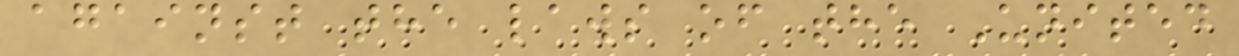against the laws of the United
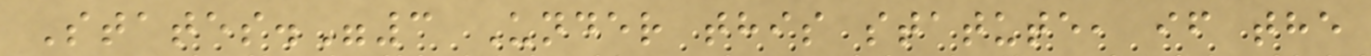States."3 Under this statute, if the
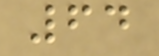64
